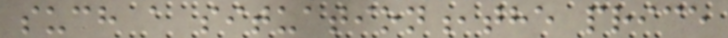such a situation,the price
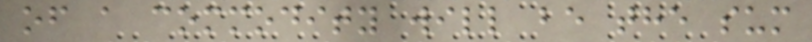of a commodity will be the sum
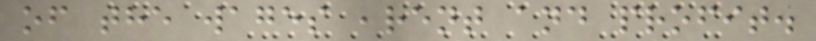of the wages ,rent and profit.
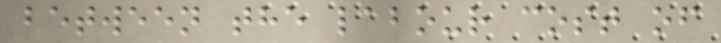between the labour cost of
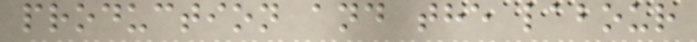production and the labour
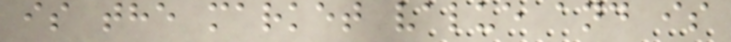is the market value and is
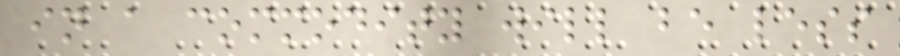in a commodity will be less
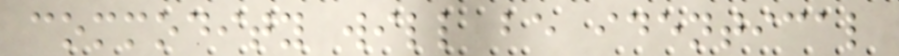commodity will be identical
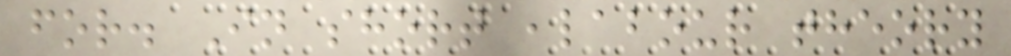for. In short ,labour theory
